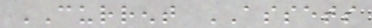CURRENT ASSETS
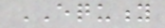EQUITY
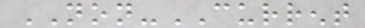NON-CURRENT
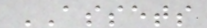ASSETS
